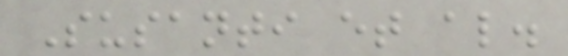Susanti et al.
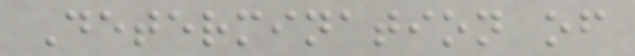Determination of
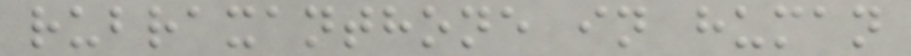rubraxanthone in human
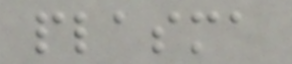plasma
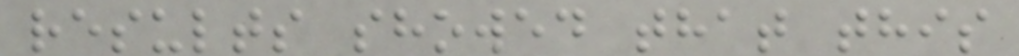results showed that this
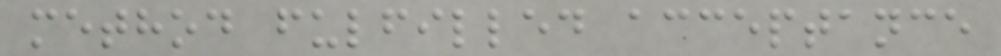method fulfilled acceptance
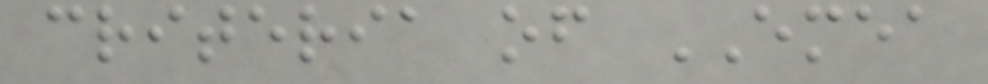criteria of EMEA
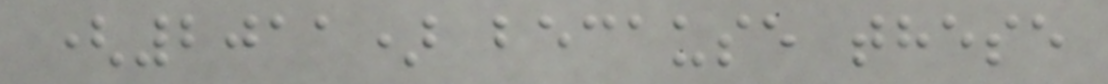(2011) because these
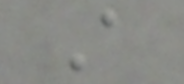A
